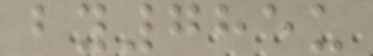by785u
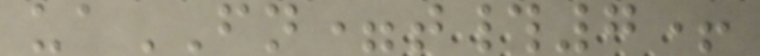uaFN=t#7+
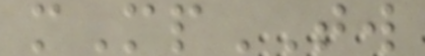mMpTW
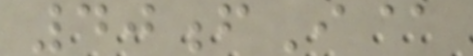40fI@
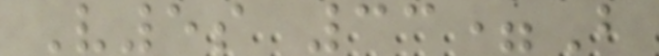V5s 33=B
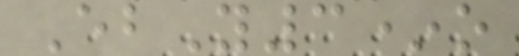EbY3*o
